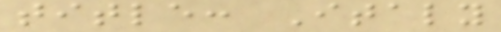title: Italy
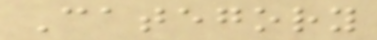Category
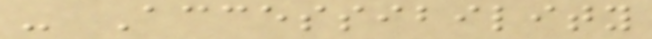- Accessibility
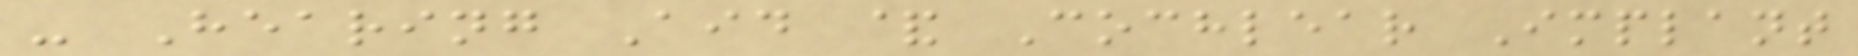- Hearing Aid & Cochlear Implant
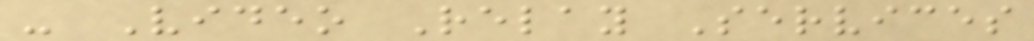- Video Relay Services
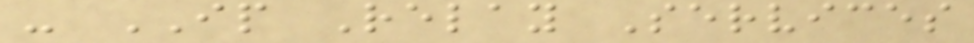- IP Relay Services
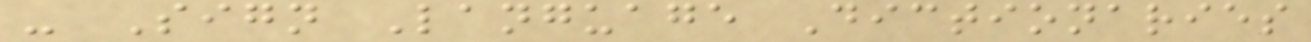- Sign Language Dictionaries
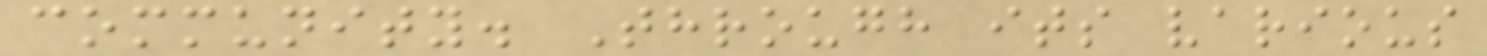community. Through its various
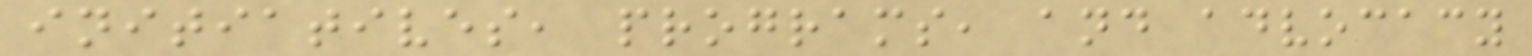initiatives, programs, and advocacy
